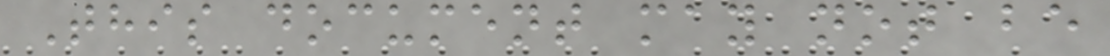This document may not be
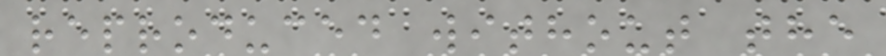reproduced without the
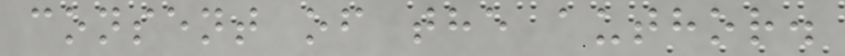consent of the author.
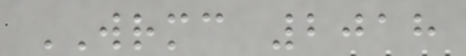WRMC 2018
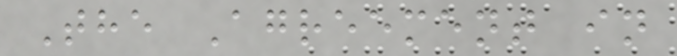The Agreement in
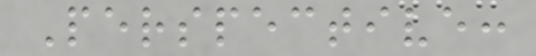Perspective:
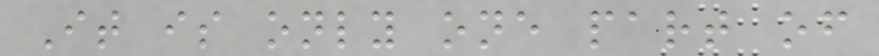It is only one part of
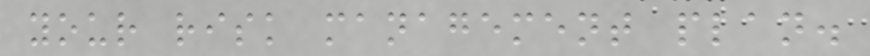your risk management plan.
